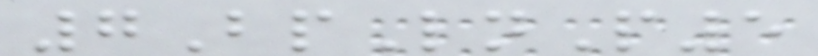7BpLnP5
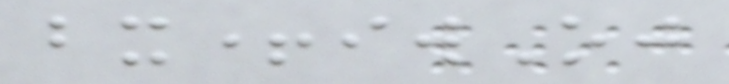bx+iwOj
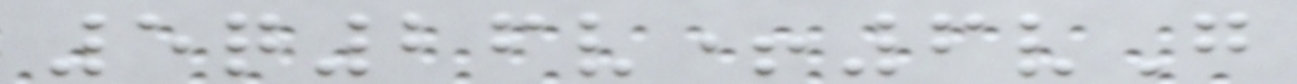5q26v+6vG
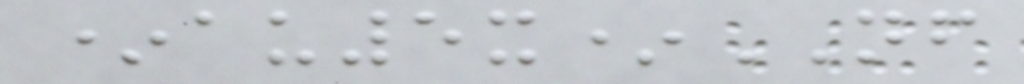*au5x*NF
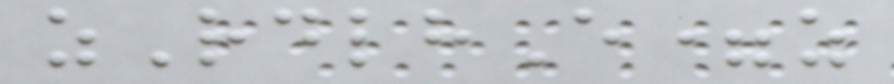zRdlhE=z
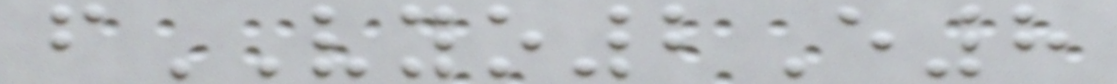fVYO2E8
